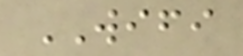WIFI
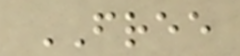FREE
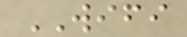WIFI
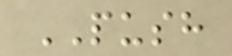PUSH
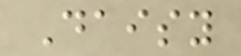Daisy
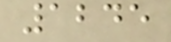1245
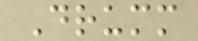Drumm
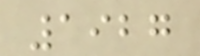1927
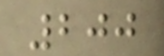200
